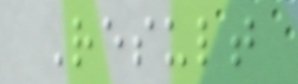Result
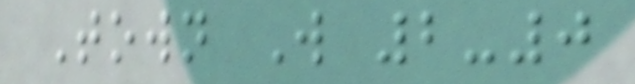Town W 2-0
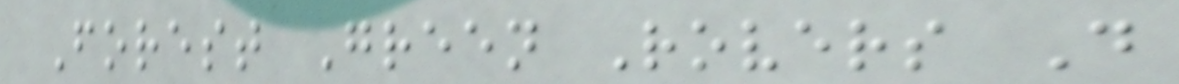Forest Green Rovers D
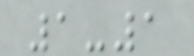1-1
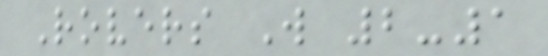Rovers W 2-1
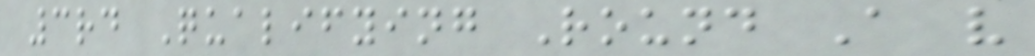3rd Qualifying Round A v
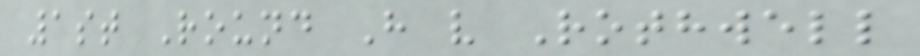1st Round H v Rothwell
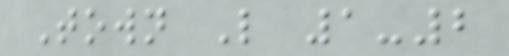Town L 1-2
